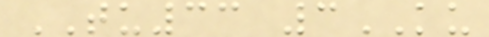TU33 3KU
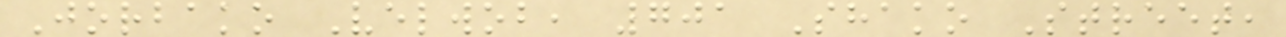Jorbako Velwob, 701 Shako Street,
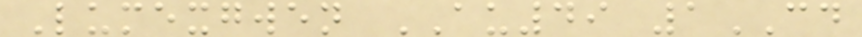Lumexgwen AU49 1CD
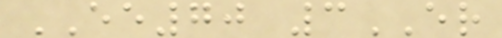EE70 3ER
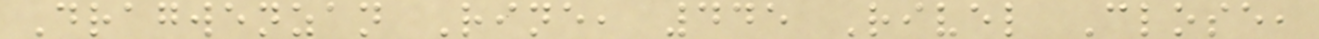Dragwenzan Rine, 445 Rivel Close,
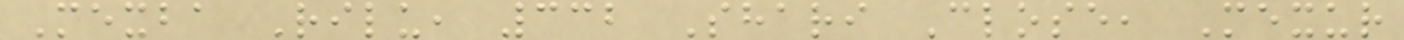Mexba Rilu, 332 Shari Close, Mexur
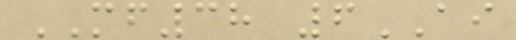MF38 6AI
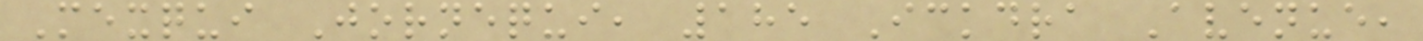Mexqui Jornequi, 185 Ickdra Avenue,
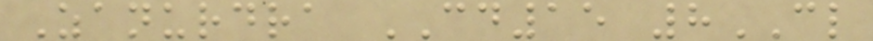Zanurdra CD15 8CL
